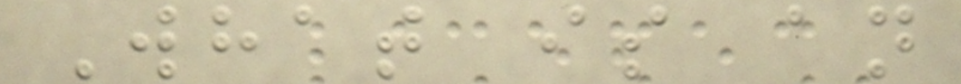What is an
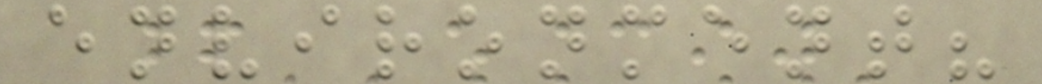environment?
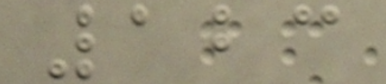123
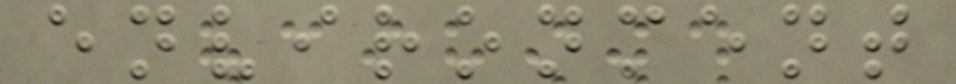environment
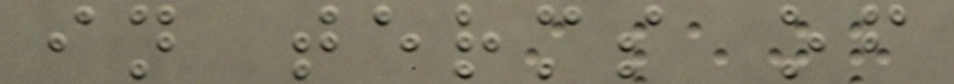in terms of
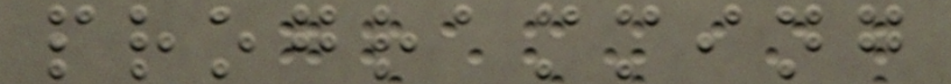programming
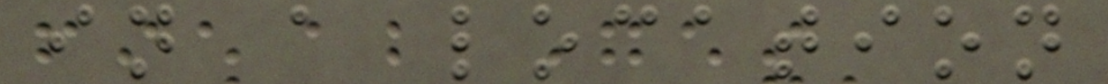in a location
